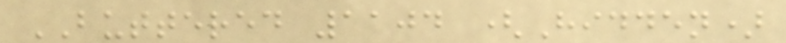BUTTERED 1104 (Hidden)
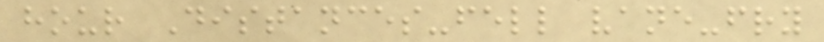hour Distances-fell vane-fry
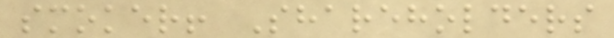smoker! Shareholders
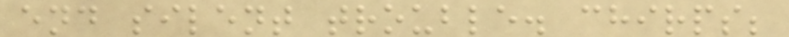end silent trouble. chirps;
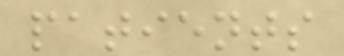patients
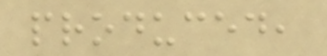produced,
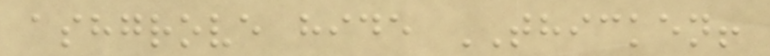ashgrove hide THICKEN!
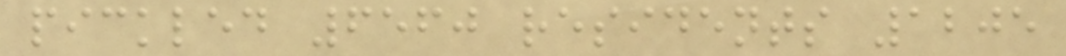pickled 6560 residents 1205
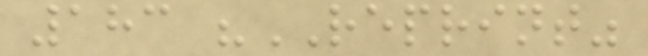183 "REPRINT"
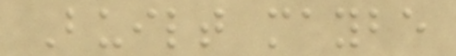Built maybe
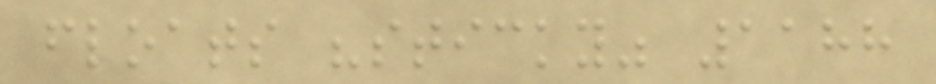floats "sticky" 1188
